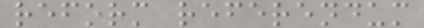reform referendum
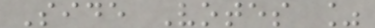Side Votes %
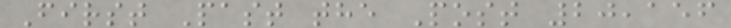First Past the Post 20,156
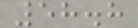58.8
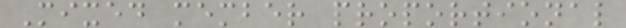Mixed member proportional
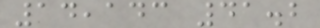14,143 41.2
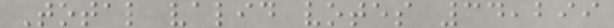Total valid votes 34,299
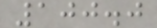100.0
